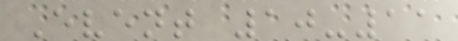Event 10-11
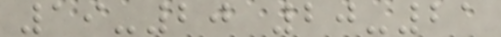19-20 20-21
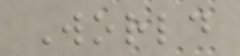World
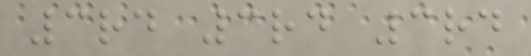3rd 3rd 3rd
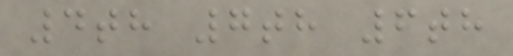4th 7th 6th
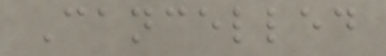Cancelled
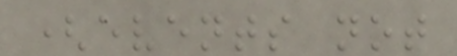(events not
